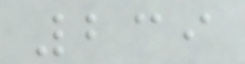239
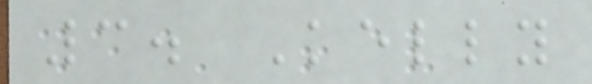3. Kelly
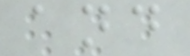and
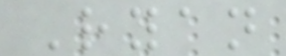Ryan
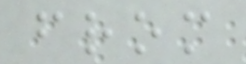from
